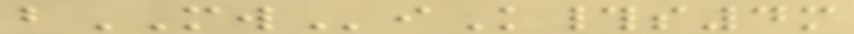bMWiK#s4m
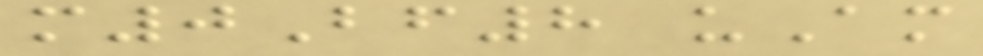m0Bf8 uAm
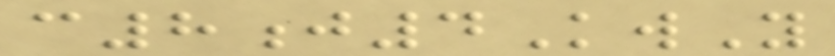c8j4KwY
